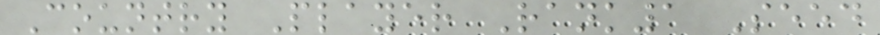Country Player Rank1 Seed
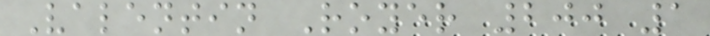Valentin Royer 200 1
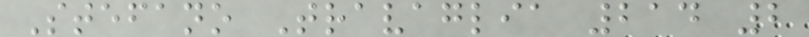Stefano Travaglia 214 2
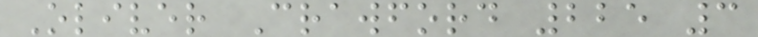Oliver Crawford 225 3
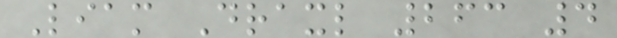Liam Draxl 263 4
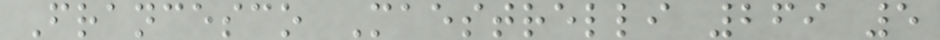Francesco Maestrelli 269 5
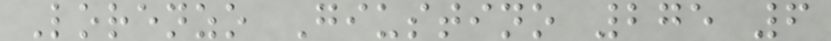Lorenzo Giustino 275 6
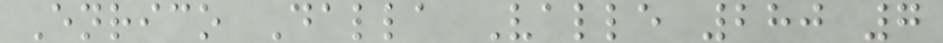Enrico Dalla Valle 280 7
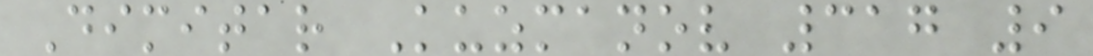Dimitar Kuzmanov 317 9
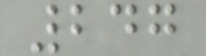247
